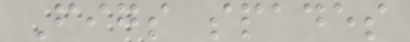Figs spades
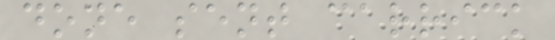done sent carrick
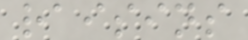raisins
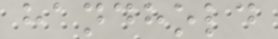handhold
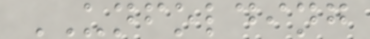UNFOLDING
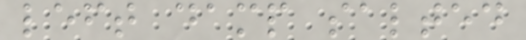left damp salted
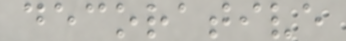decorative
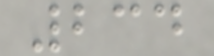234
